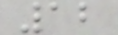12
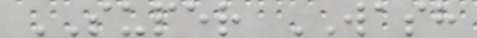SUPER WASH
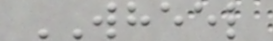WHEEL
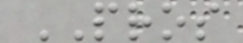PROS
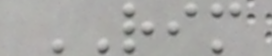RIM
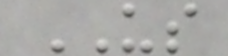US
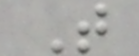T
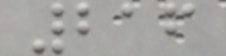216
